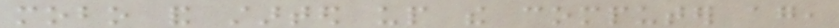mobo and started up the computer again,
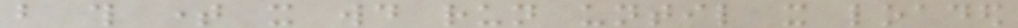but this time it would run until it loaded
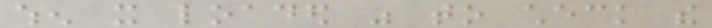when it loaded was to check the
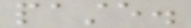paste.
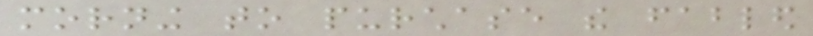morning to purchase the fabled
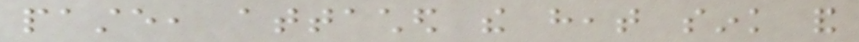paste, attached the heat sink and
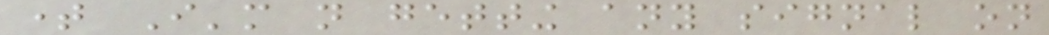time I'm not getting any signal on
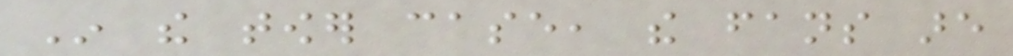In the tower case, the fans are
